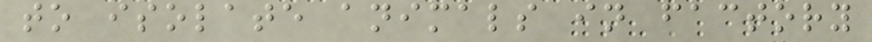to isolate animals in factory
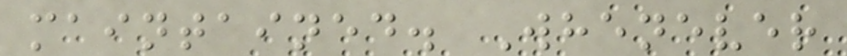maintained. Whenever
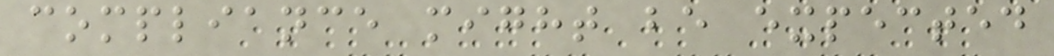compliance might be expected
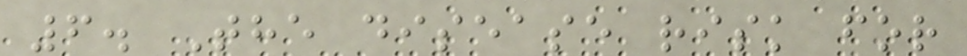6. The disease risk for
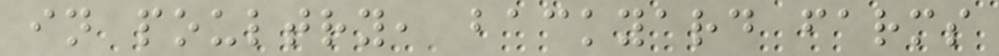in poultry, backyard farms
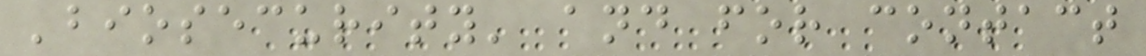'biosecurity' and for contact
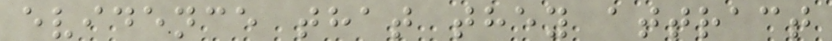evidence that they attract
